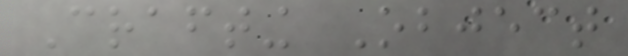Crafting Object
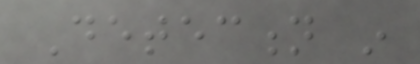Detection in
